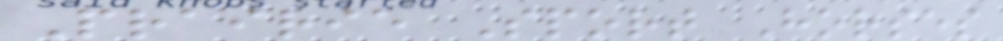Prairie Sport Horses
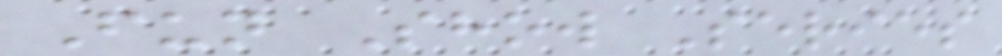Fun Show Series
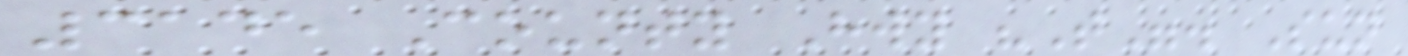3145 County Hwy "T". Sun
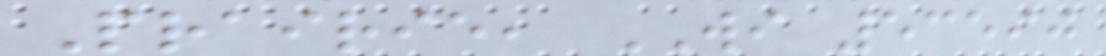Prairie, WI 53590
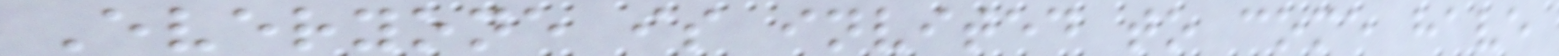Everyone is invited to come have
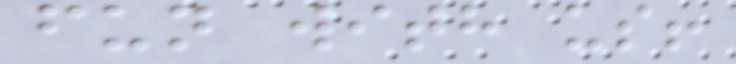fun with us!
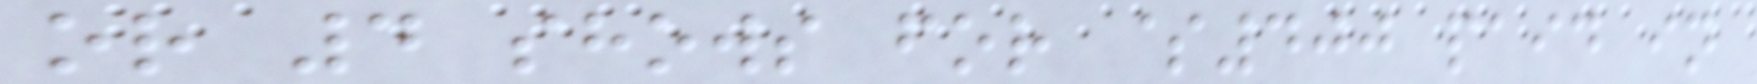or 4 shows for $400 paid in
